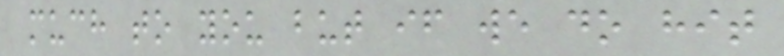much to you but if we do hit
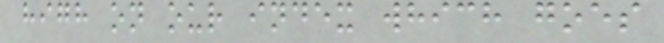high on our index which goes
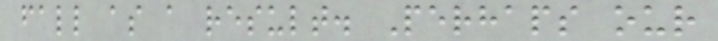fall as a result. Perhaps our
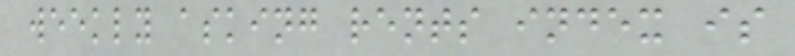weekly asking rents index is
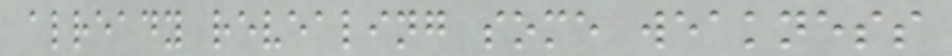already revealing some weakness
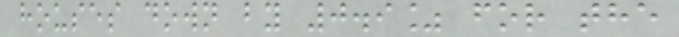houses down by 0.9% for the
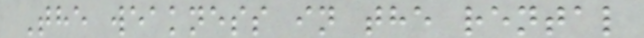The weakness in the rental
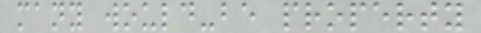many would-be property
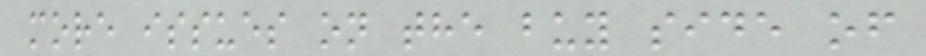more issues on the buy side of
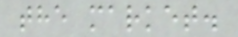the market.
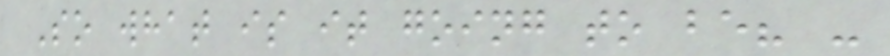So what is it going to be? -
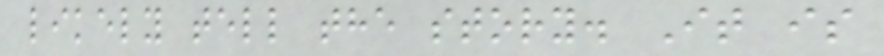likely tell the story. It is
